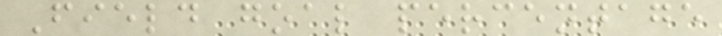Field goal percentage
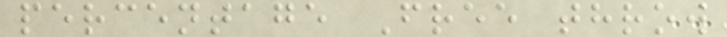percentage Free throw
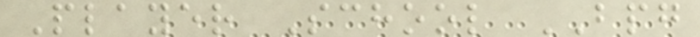Player School BPG
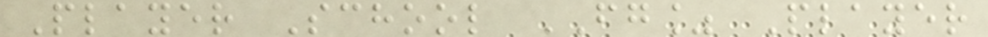Player School FG% Player
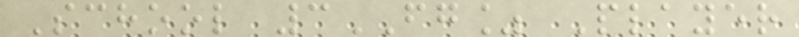School 3FG% Player
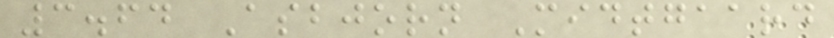3.64 Asbjorn Midtgaard
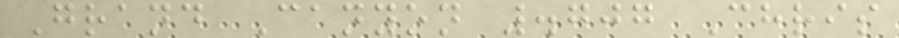Grand Canyon .707 Chris
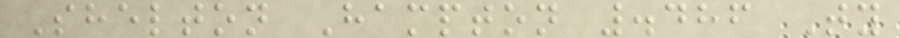Shelton Hampton .486 Ty
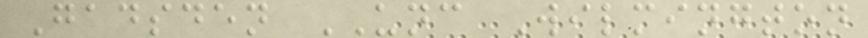Gadsden UNC Wilmington
